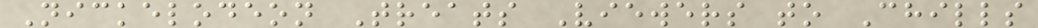Nickelodeon Treats Viewers to Chills
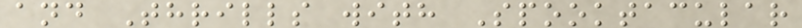and Thrills with Spooktacular
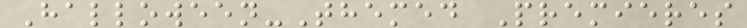Halloween-Themed Premieres
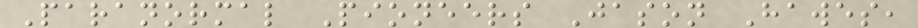Paranormal Pioneers Jason Hawes,
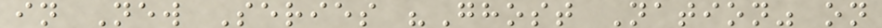in New Series "Ghost Nation" on
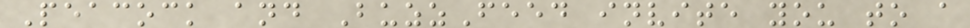Peacock and BuzzFeed invite you to a
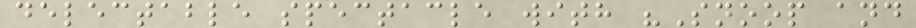delectable spectacle with "Snoop and
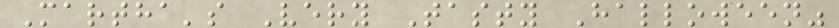Martha's Very Tasty Halloween"
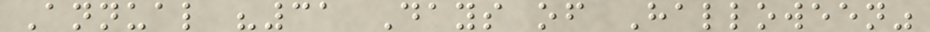Annual "31 Days of Halloween"
